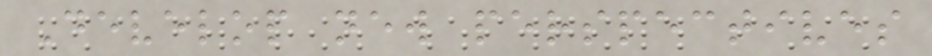Develop new perspectives
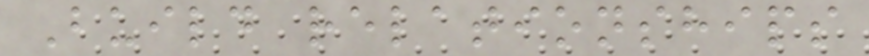Build relationships
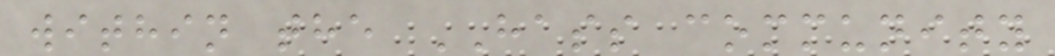within the HASS community
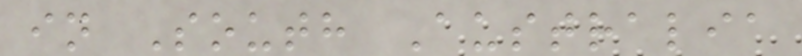in South Australia
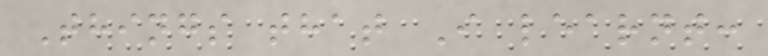Things that I learnt:
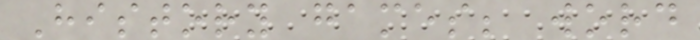History games; word
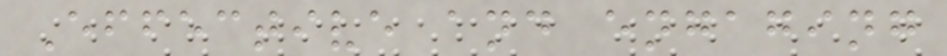Effective and engaging
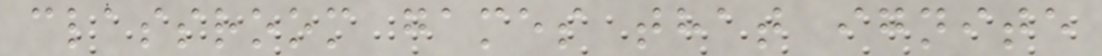classroom games that ignite
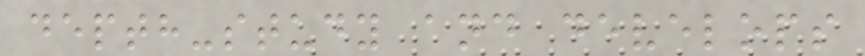depth-study and develops
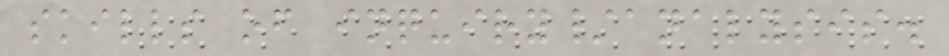skills of inquiry/analysis.
